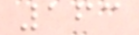163
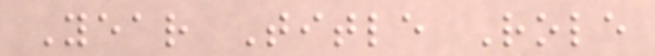Year Title Role
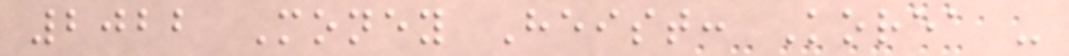2022 Money Heist: Korea -
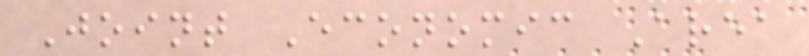Joint Economic Area
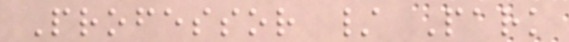Professor / Park
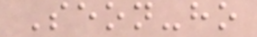Seon-ho
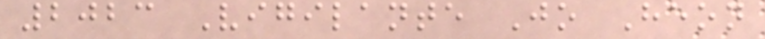2023 Vigilante Jo Heon
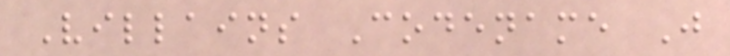Villains Codename J
